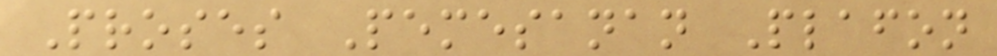Proses Pemesanan Plafon
